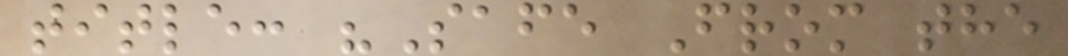title: "Safe From the
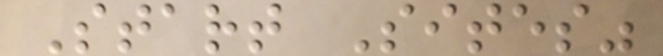Start Sites"
